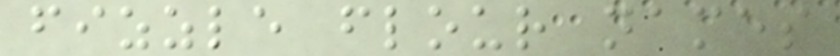fizzle flour names
